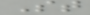St
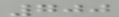700
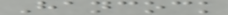Hancock
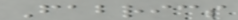Fabrics
